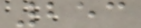253
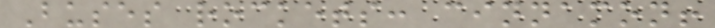Buses rockets: cinnamon!
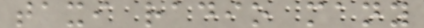taxi radio many
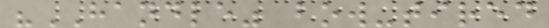"HANDLE" bow-tired
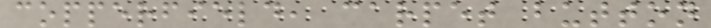copperfield, carpet button
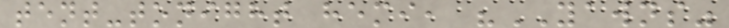tent-tonight hemi, "YAWNS"
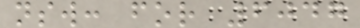nsw: for 6047
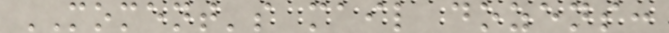MOMENT's mail dozens:
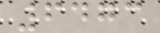6473
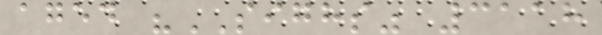aged "SIGHS" 3118
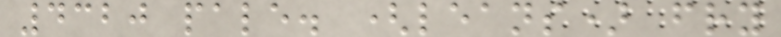4320 pale. (leans) fry
